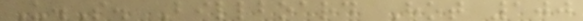U.S. Billboard Hot 100
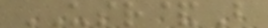USR&B
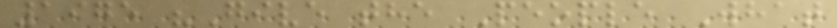1975 "Give the People What
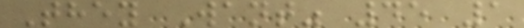They Want" 45 1
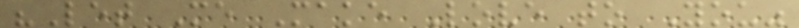"Let Me Make Love to You"
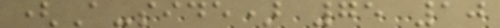(A-side) 75 10
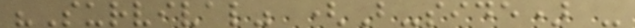"Survival" (B-side) -
